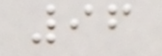96
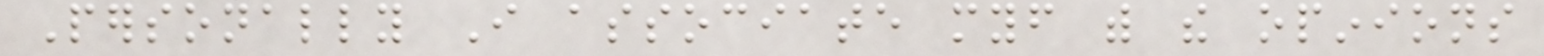Personally I associate myself with the opinions
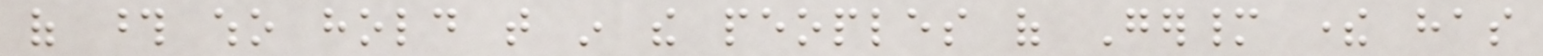of those who hold that in the peoples of Germany there has
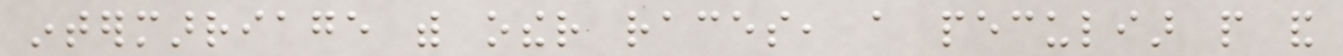intermarriage with other races, a peculiar people and
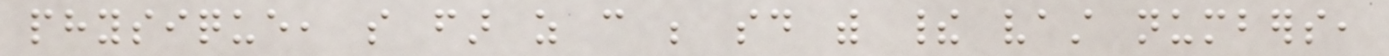physique, so far as can be said with their vast numbers,
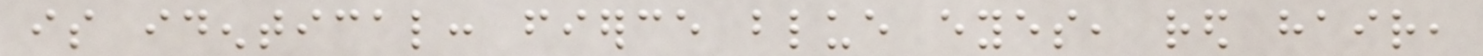is identical: fierce blue eyes, red hair,
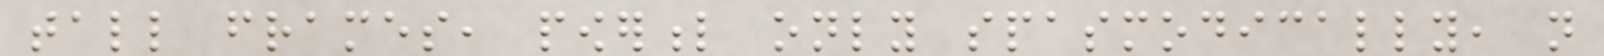tall frames, powerful only spasmodically, not
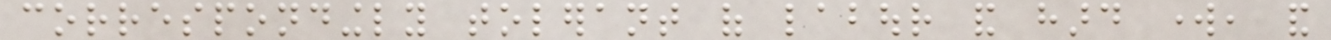correspondingly tolerant of labour and hard work, and
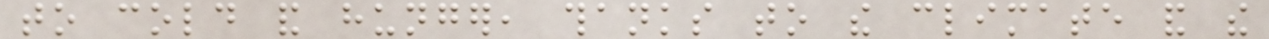to cold and hunger, thanks to the climate and the
